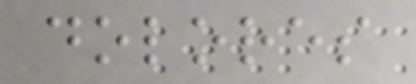dolores
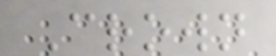Crown
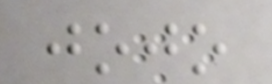jojo
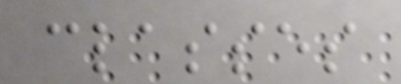classes
